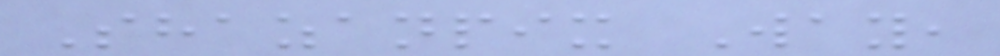Shazanpix Way,
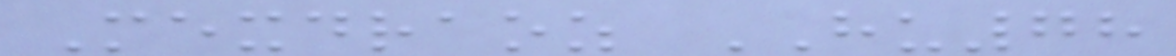Mexdraoz HU78
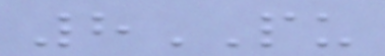8PU
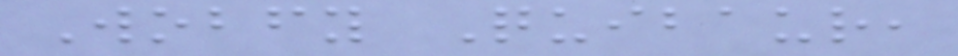Wobfy Quibaur,
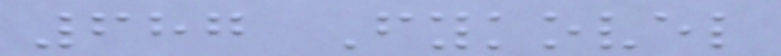687 Fykovel
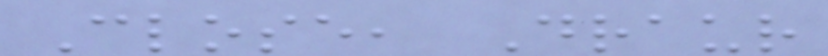Close, Draur
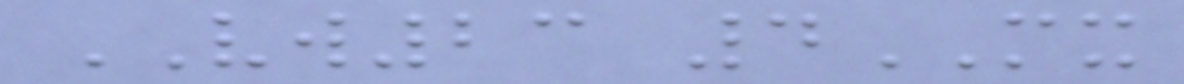VW23 4MX
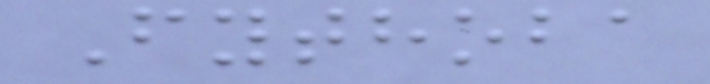Fythoba
